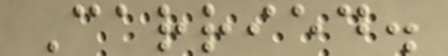Carried.
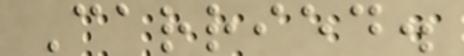Carried.
